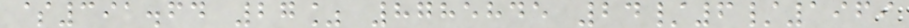$391.64 27% 8785845 24/6/1969
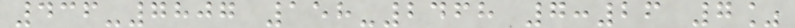436-7807 158-2468 7:26 7%
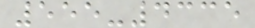555-4335
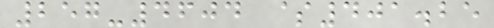257-4604 $401.25
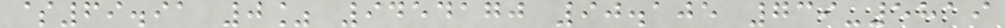$69.91 0% 9454170 90.105 739-5819
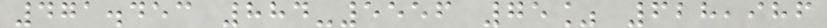471.453 884-5556 75% 628,986
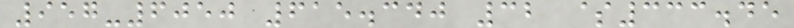957-6050 615.340 32 $333.45
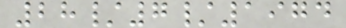28/7/1974
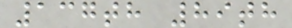137th 89th
